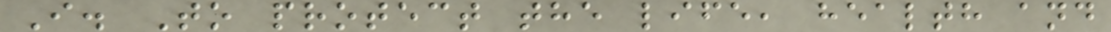I. To protect the life, health and
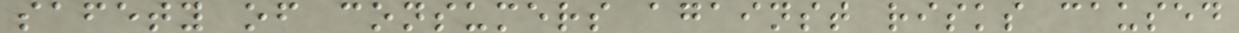safety of consumers against risks caused
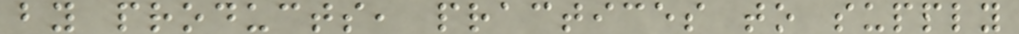by products, practices to supply
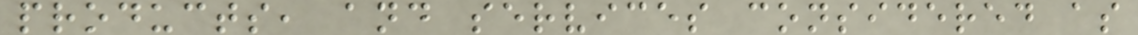products, and services considered as
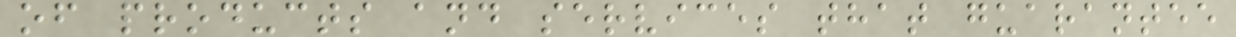of products and services that guarantee
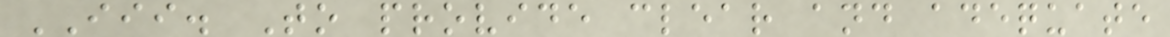III. To provide clear and adequate
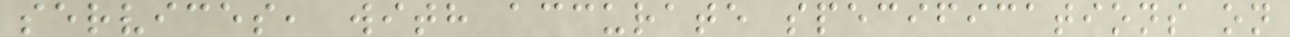services, with accurate specifications on
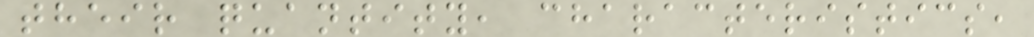their quantity, characteristics,
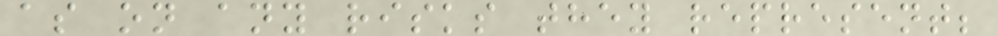as on any risks they represent;
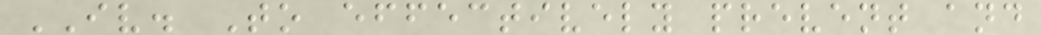IV. To effectively prevent and
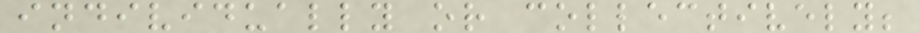individually or collectively;
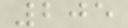205
